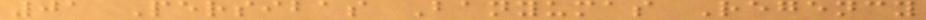01 Persibas Banyumas Regency
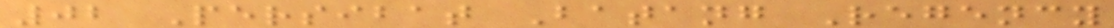02 Persibat Batang Regency
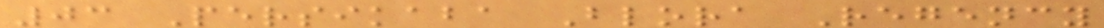03 Persikaba Blora Regency
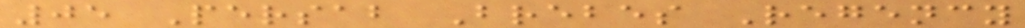05 Persab Brebes Regency
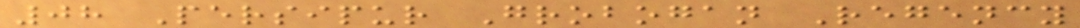08 Persipur Grobogan Regency
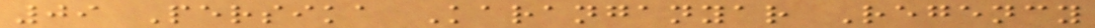09 Persika Karanganyar Regency
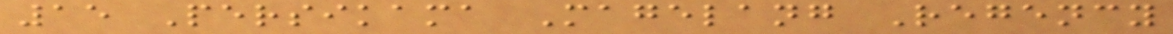15 Persikama Magelang Regency
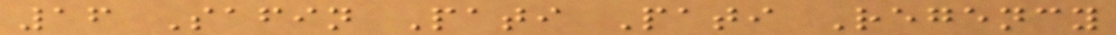16 Safin Pati Pati Regency
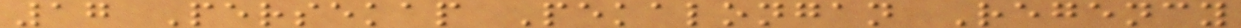17 Persekap Pekalongan Regency
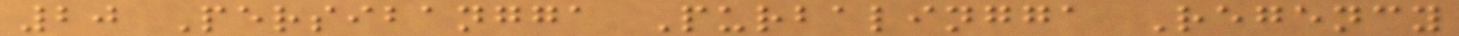20 Persibangga Purbalingga Regency
